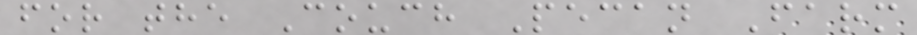for the Couch Pecan Farm
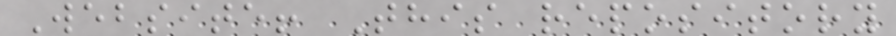Website! This repository
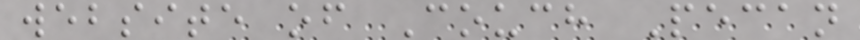website of Couch Pecan
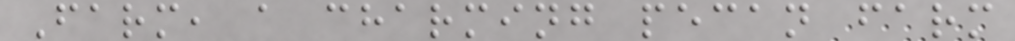Farm, a charming pecan farm
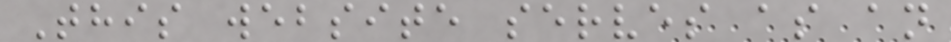This website serves as an
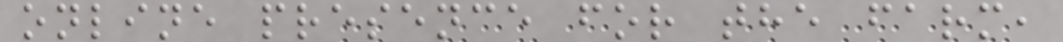online presence for the farm,
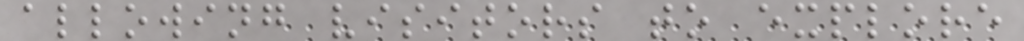allowing visitors to explore
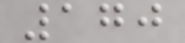170
